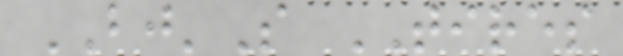BJ'S TIRES
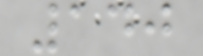140
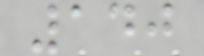140
